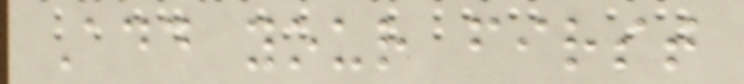Add your first
